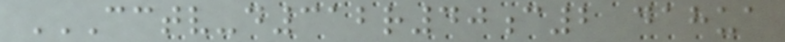CCTV-D312R40C2 DAHUA
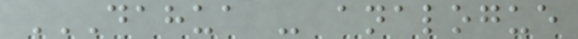DAHUA - ANALOGUE
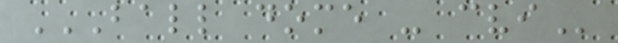BALL DOME - CVI
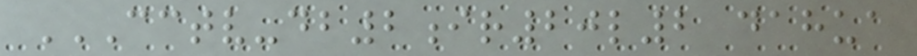CCTV-DB2IR20L2 DAHUA
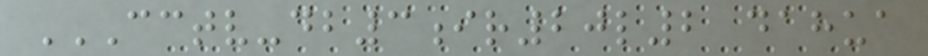CCTV-DB3IR20L2 DAHUA
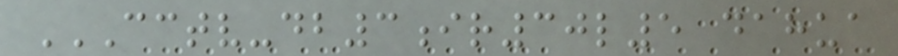CCTV-DB3IR30L5 DAHUA
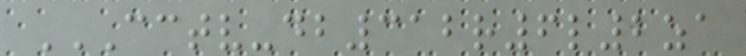CCTV-DB312R6L2ZA
